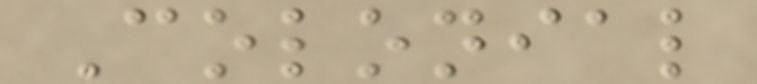Colonial
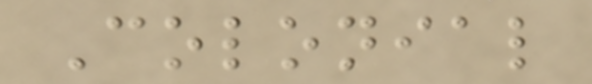Colonial
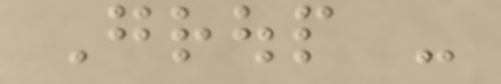Group -
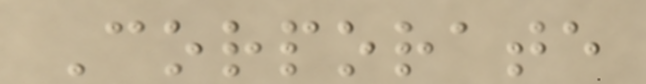Corporate
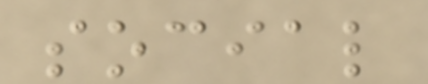social
